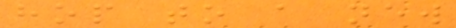hop to a new
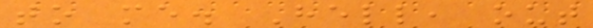to me. Hell, out
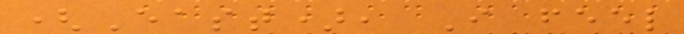(East), I feel
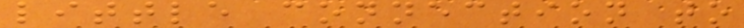little connection to
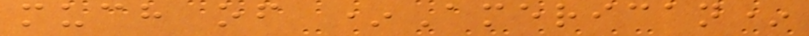much of *American*
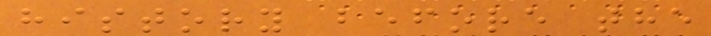history before the
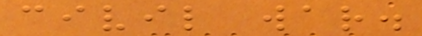civil war.
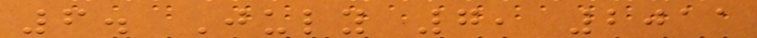6. July 7, 2011
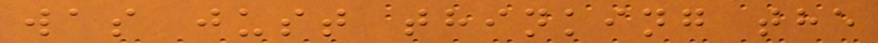was just thinking the
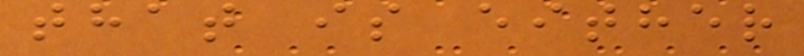that is either
